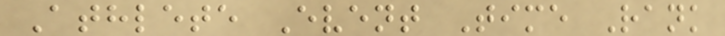Athlete Event Time Rank
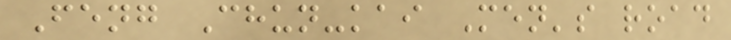Feng Chun-kai Men's road
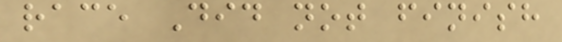race Did not finish
